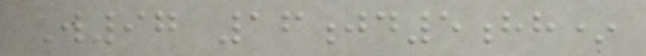W97 16jd5hh*
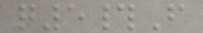q5#F
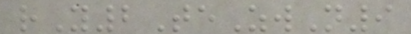rY2TeZwN9
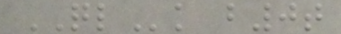QLk b0t
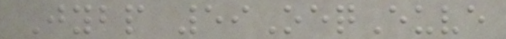Jybp 59OeqEuve
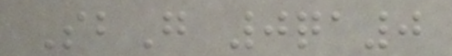SbG 0qa0
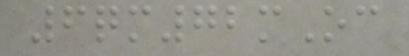6qm72mOc
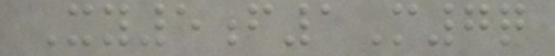Xy5f1M7q
